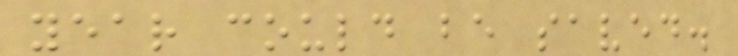year could be saved.
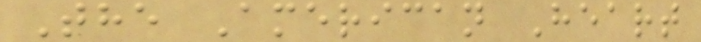The American Heart
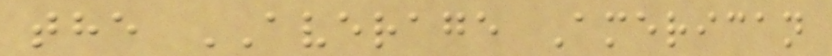the AVERAGE American
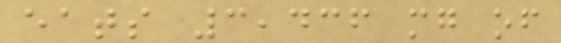eats 3,436 mg of
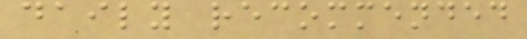daily recommended
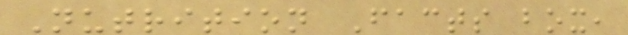Nutrition Facts box,
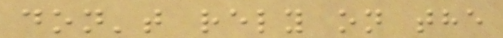don't rely on the
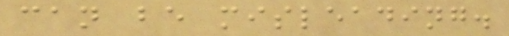can be misleading.
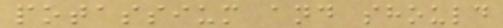potassium and should
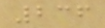236
